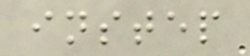instep
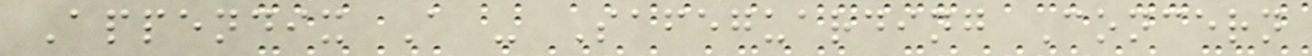Appendix A - Safeguarding Concern
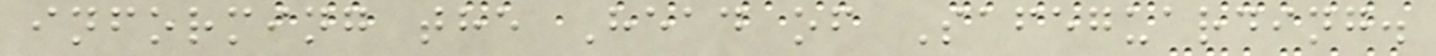informing the Head of Safeguarding.
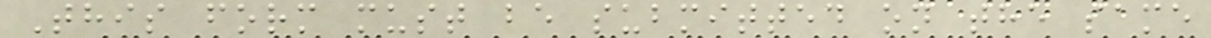This form must be submitted on the same
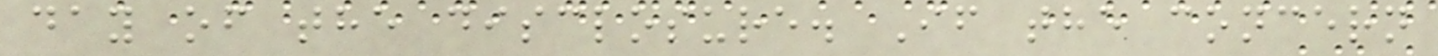day of the disclosure. If the concern
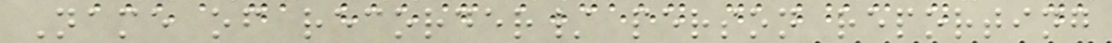Name of recorder/ person reporting
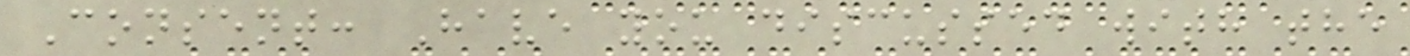Consent: Have you discussed with the
